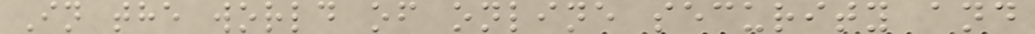In the world of online security and
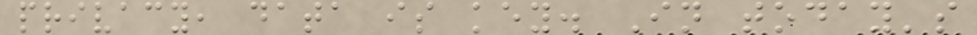privacy, data is key. In today's
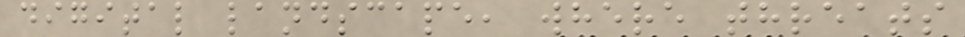digital landscape, where threats
